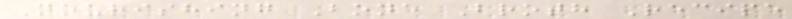Nourishing Bone Broth Recipe
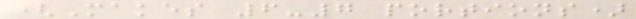(Makes 6-7 portions)
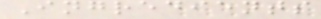Ingredients
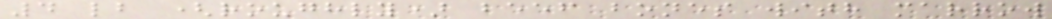4 lb (roughly) beef bones with marrow
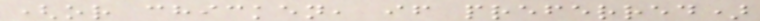(or chicken, if preferred)
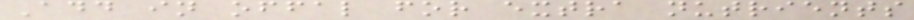Add in offal for extra nutrients
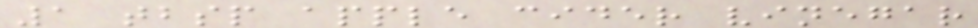1 tbsp apple cider vinegar
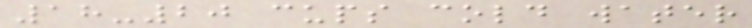18-20 cups cold water
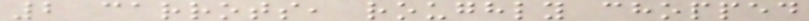2 carrots, roughly chopped
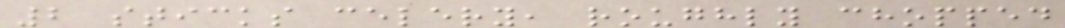2 sticks celery, roughly chopped
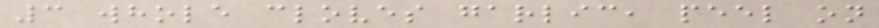3 whole cloves garlic, peel on
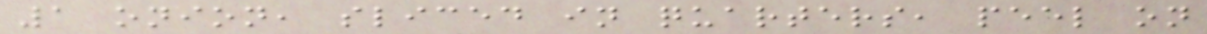1 onion, sliced in quarters, peel on
